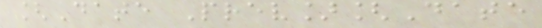[Date Prev][Date
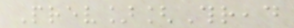Prev][Thread
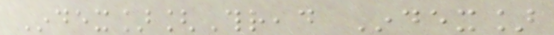Index][Thread Index]
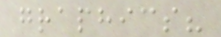graphics?
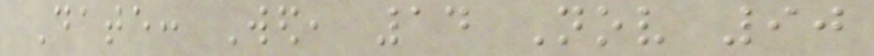Date: Wed, 14 Nov 90
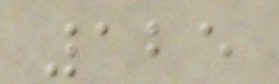125
